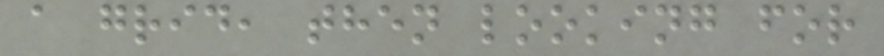a grid, then looking for
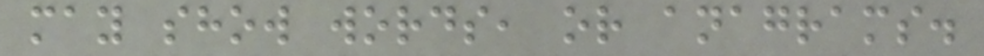may show words, or anagrams.
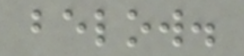below.
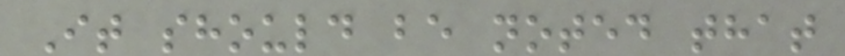It should be noted that
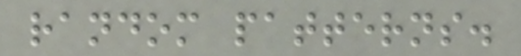random patterns.
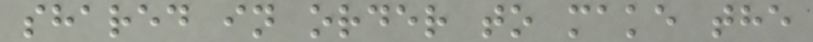shared in order to make the
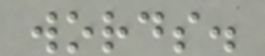words.
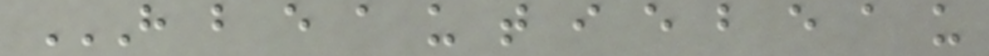H B E A U T I E B E A U
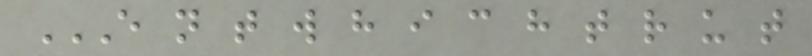E N T W H I C H T R U T
